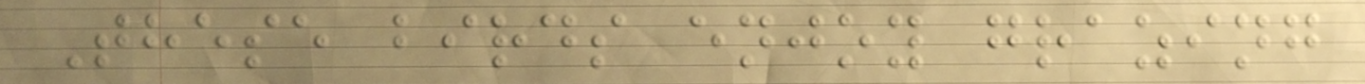These birds enjoy grazing
